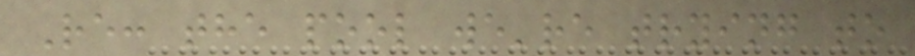Re: the pool we're trying to
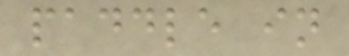paddle in
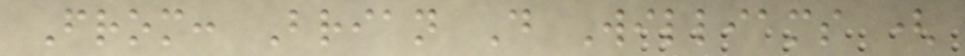From: Brian D Williams (
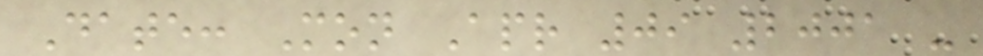Date: Mon Apr 09 2001 -
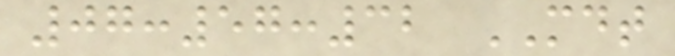07:57:32 MDT
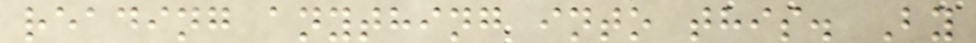reading anything into this. By
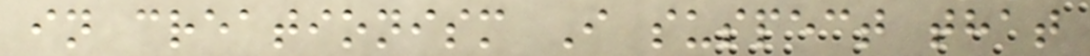in creationism I suspect that
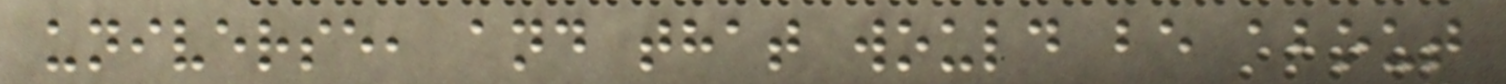universe, and that would be about
